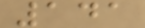141
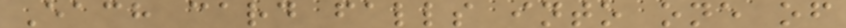Each card falls into one of
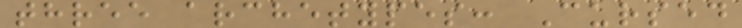three archetypes: Cursed
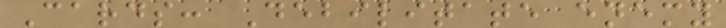Cards: Debilitate enemy
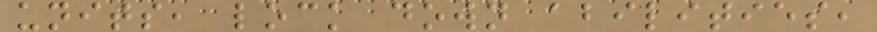units, lock down abilities,
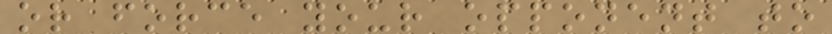or force your opponent to
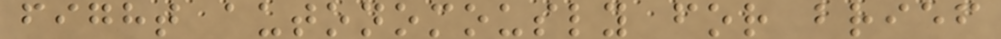fight autonomously for brief
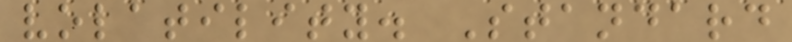volatility. Standard
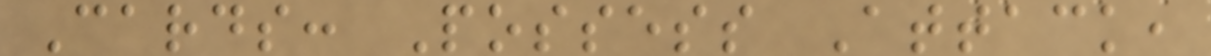Cards: Possess Attack,
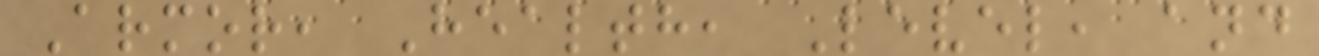Armor, Health, Level, and
